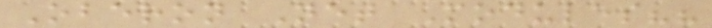Oberon Net Modules??
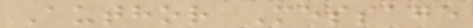Author Message
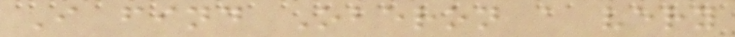I find Oberon a very
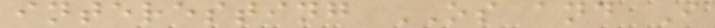interesting OS and I
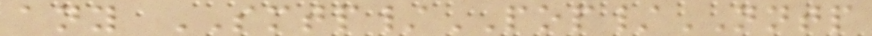any SMTP/POP/NNTP
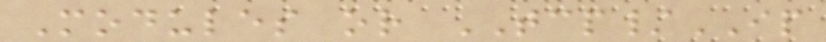Modules or TCP/IP
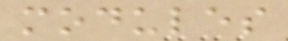modules
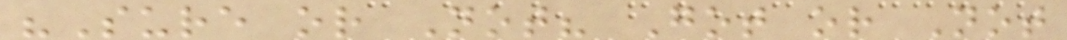"Sure or Not? Got or Not
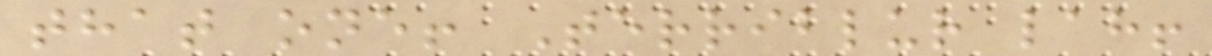that one! Terriblur lah!
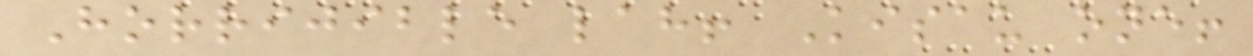Horrijible lah! Kisau one!
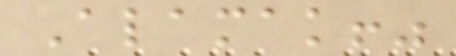Alamak!"
